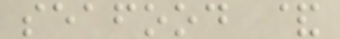seafood &
